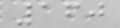160
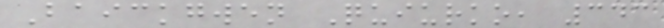Baickgwen Quiurko, 343
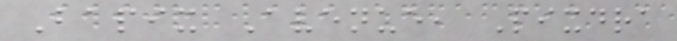Bapix Avenue, Pixdra
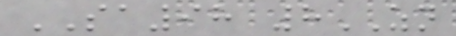SA98 8ZN
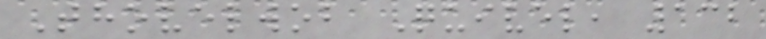Thovelwob Quivel, 132
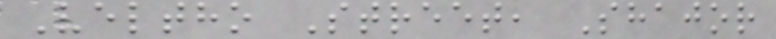Veltho Street, Shajor
